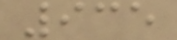935
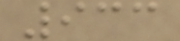933
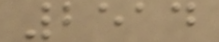2514
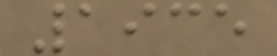1935
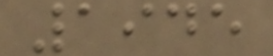1945
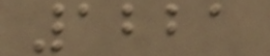1221
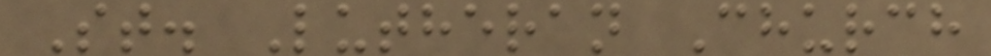St. Lutheran Church
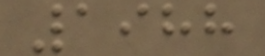1988
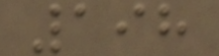198
